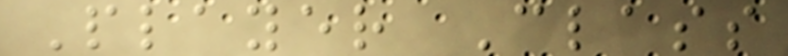Player Class
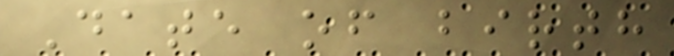Date of birth
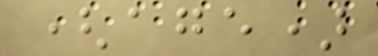(age)
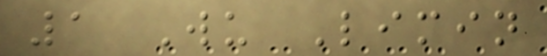1 Wu Limin
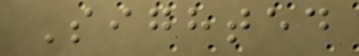Sighted
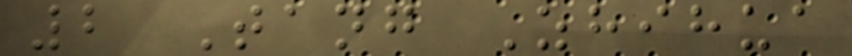2 Tang Zhihua
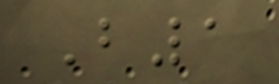B1
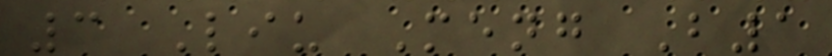3 Liu Meng B1
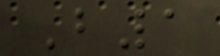B1
